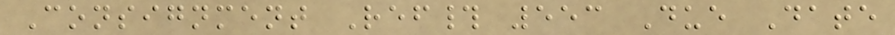Consignment Ref# 553 Due Date
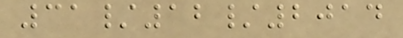31/12/2014
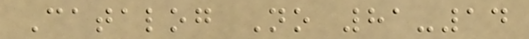Catalog No 81-14
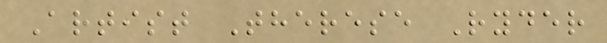Artist Therese Ryder
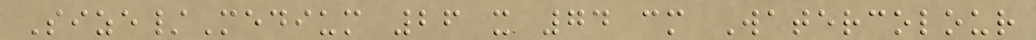Size/Medium 26 x 74 cm Watercolour
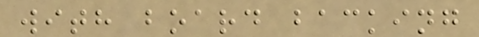with board backing
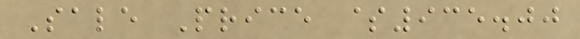Sale Price $935.00
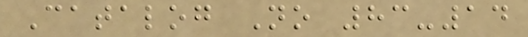Catalog No 83-14
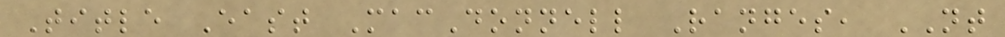Title East MacDonnell Ranges, NT
